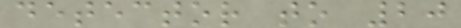detector to 20
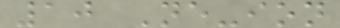10 Ne-ion
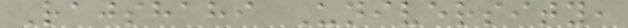Rajshahi University,
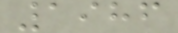1986
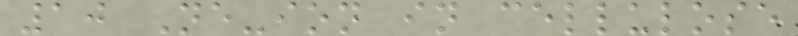10 Ne-ion in cellulose
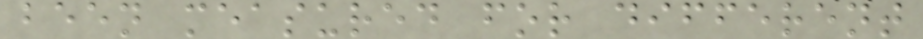been measured for different
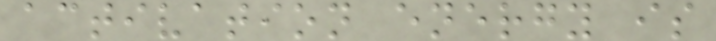activation energy is
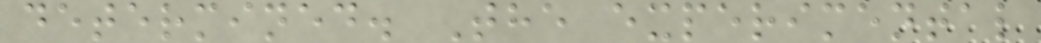determined. The experimental
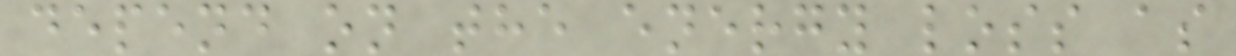depend on the energy loss as
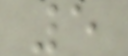5
